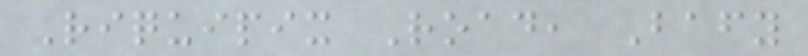Riquipix Road, Bafy
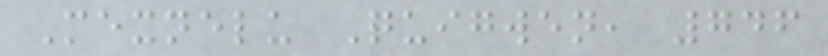Mexnelu Quigwen, 746
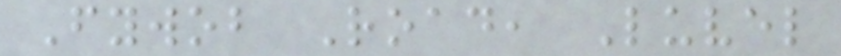Fywob Road, Luvel
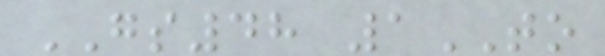GS48 1TO
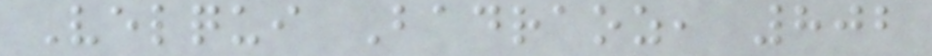Velqui Badraoz, 802
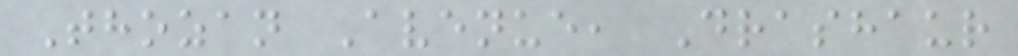Thozan Avenue, Drashaur
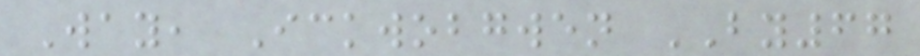Way, Ickwobgwen BY67
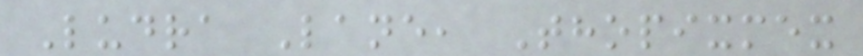Ludra Lane, Thopixmex
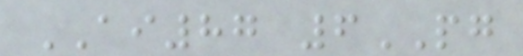AI87 6PG
